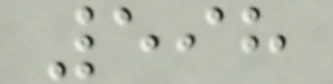598
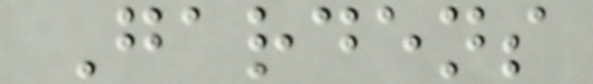Gardens
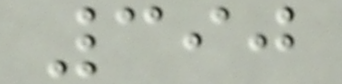390
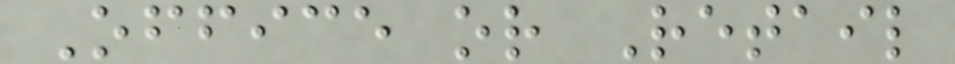Office or Retail
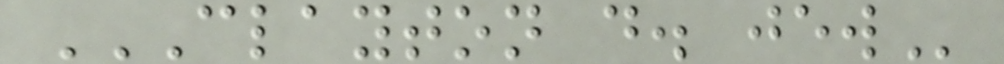CLAYTON D. JEW
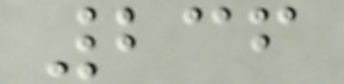236
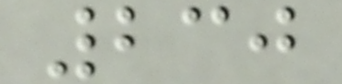230
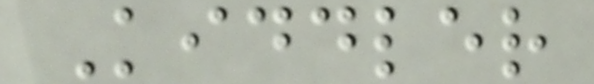Kiddler
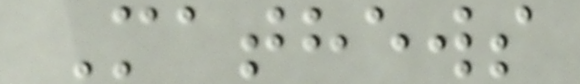Mathews
